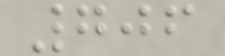706
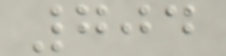704
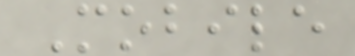Mobile
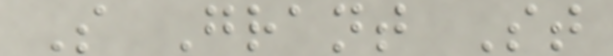S Grant St
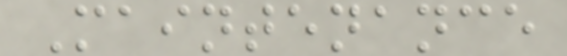Maintenance
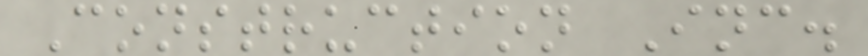Construction Inc.
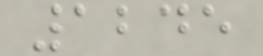1245
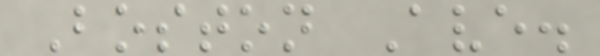Boston Ave.
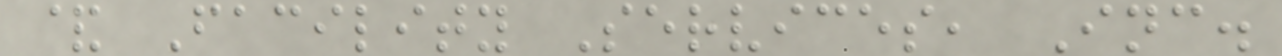& Facility Services, Inc.
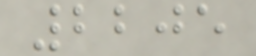2205
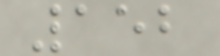152
